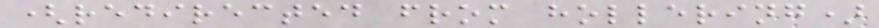(redirected from hollering)
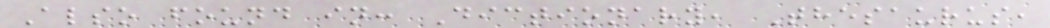Also found in: Dictionary, Thesaurus,
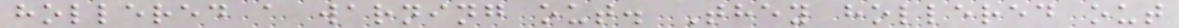hollered a warning out. They hollered out
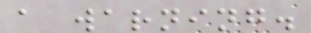a warning.
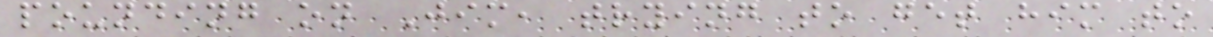pounding on Jim, trying to get him to
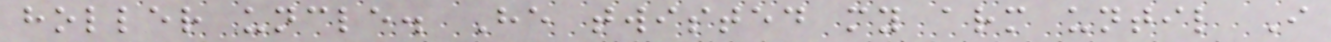holler uncle. He twisted my arm until I
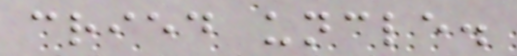cried uncle.
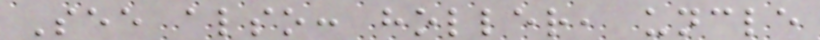See also: holler, uncle
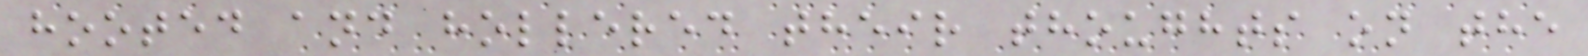hooted and hollered their thoughts on the
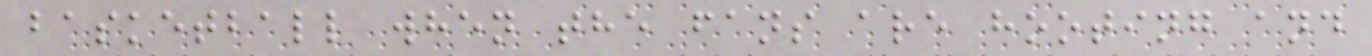basketball when the fans are hooting and
